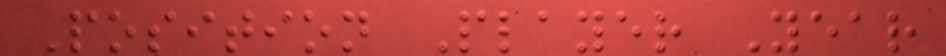Position Player Year
